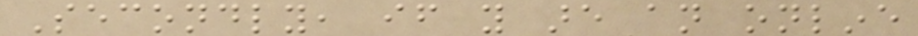Secondly, if you are an online
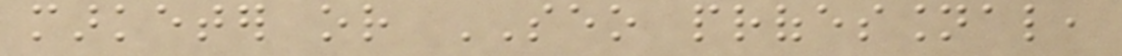marketer or SEO professional,
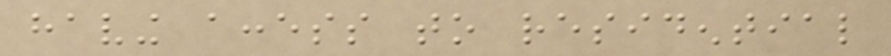having access to residential
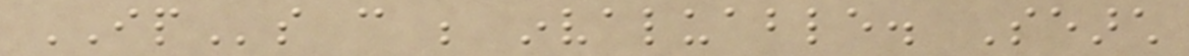IPs can be invaluable. Search
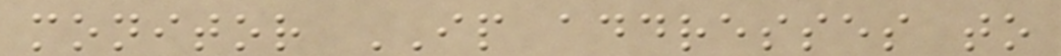monitor IP addresses to
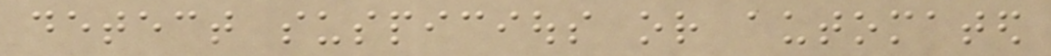detect suspicious or automated
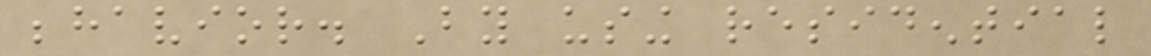behavior. By using residential
